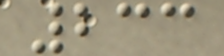233
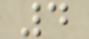4
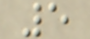5
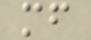mf
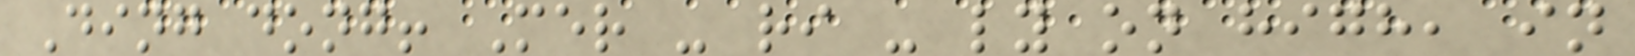Ding dong! Mer - ri - ly on high, in
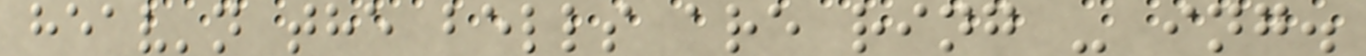heav'n the bells are ring - ing.
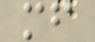mf
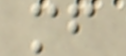mf
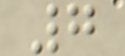7
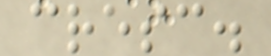cresc.
